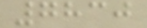7830
